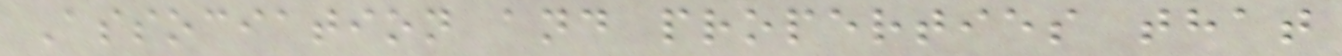Association and properties that
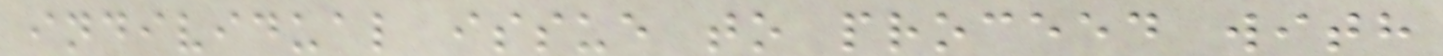individual issue to proceed with
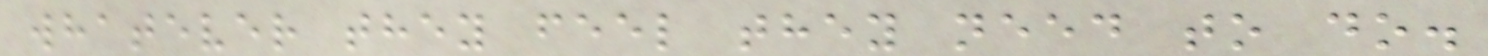whatever they feel they need to do.
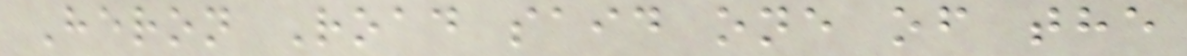Heron Road said one of the
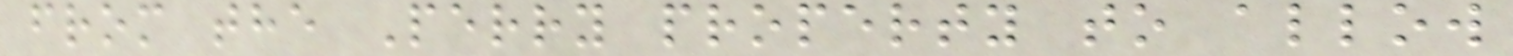from the Perry property to allow
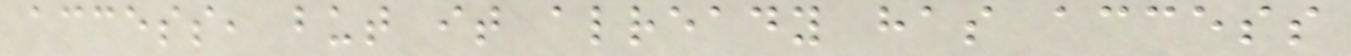access, but it already has access
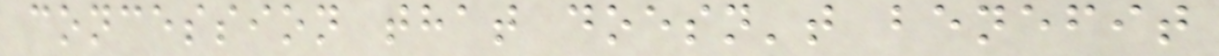concession that doesn't benefit
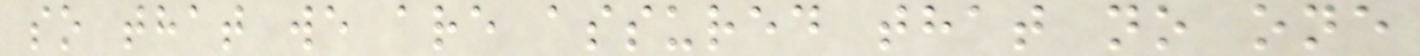so that we are assured that no one
